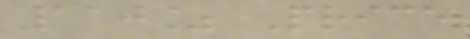110% Price
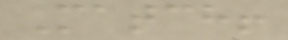Match!
